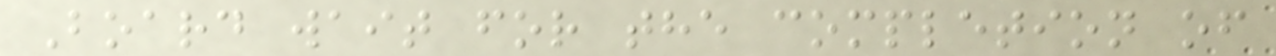Board wait for the completion of
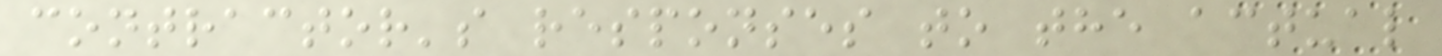contractor's responses to the actual
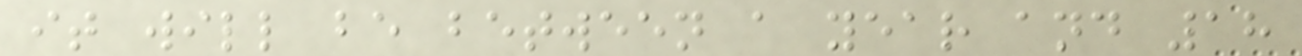it will be between a year and 18
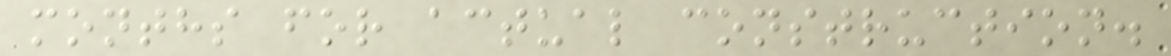months for actual construction.
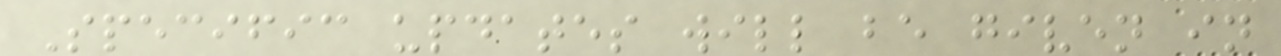Specific updates will be given in
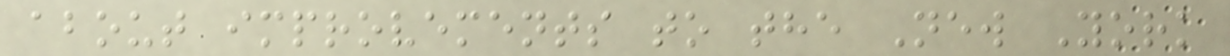about improvements to the New York
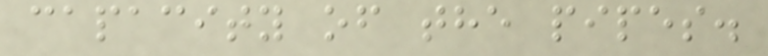capacity of the pipes.
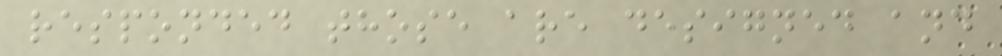responded those are designed and
